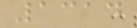1314
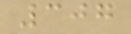307
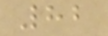82
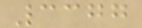3377
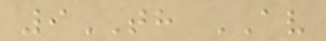9TH AV
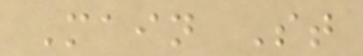Main St
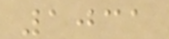1031
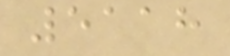5118
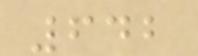642
